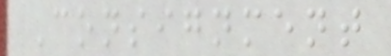Consignment
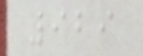929
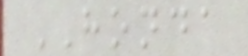HONDA
